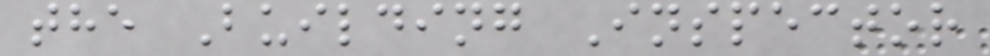the Building Inspector
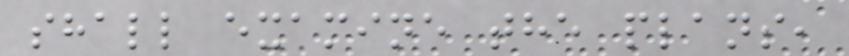shall examine the plans,
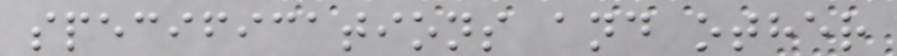specifications and other
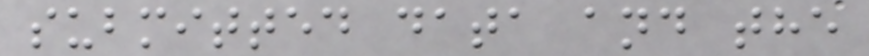submitted data and the
